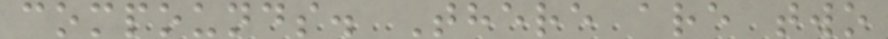compounds. There are two
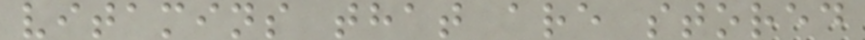vitamins that are stored
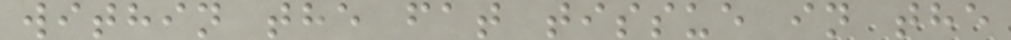within the fat tissue in the
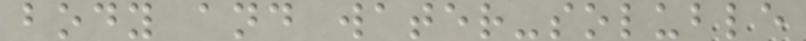body and water-soluble
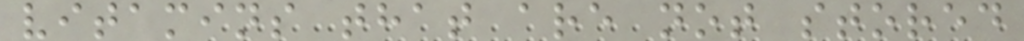vitamins that are not stored
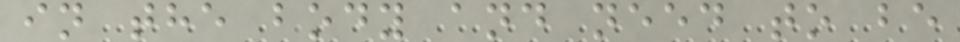in the body and need to be
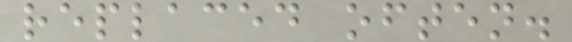replaced often.
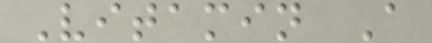Vitamin A
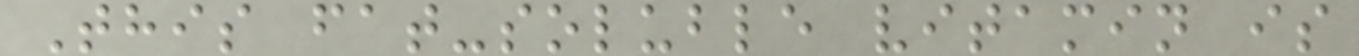This fat-soluble vitamin is
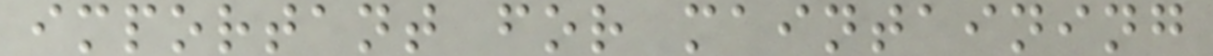important for maintaining
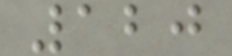120
